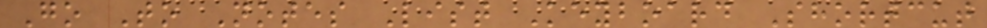Go To Notes List Keyboard Shortcut
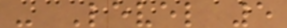- Level 5
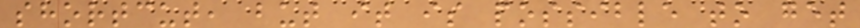shortcut, but it is possible to get
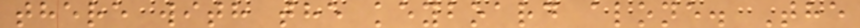there with the keyboard alone. The
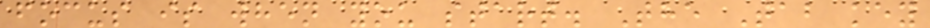focus is when you start. The Tab key
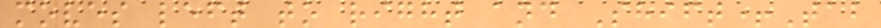moves left to right and Shift+Tab
